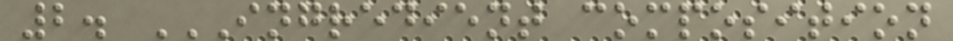2. INGREDIENT COMPOSITION
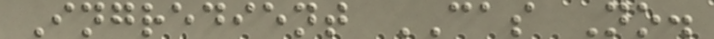Ingredient CAS No.
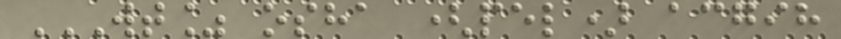WT% OSHA (PEL) ACGIH
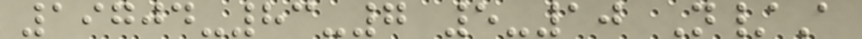19704-83-7 5-10 N/A
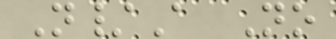N/A No
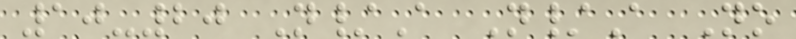10-20 N/A N/A No
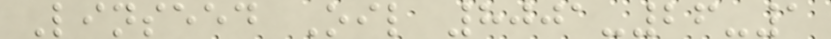Linseed Oil 8001-26-1
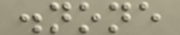.none
